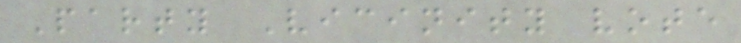Party Vicinity vote
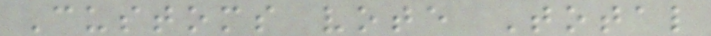Customs vote Total
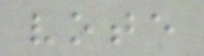vote
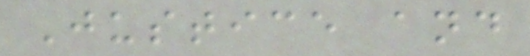Justice and
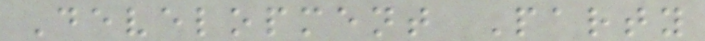Development Party
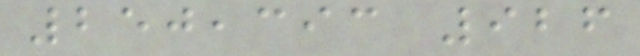250,393 926
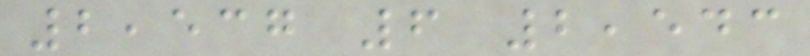2,537 6 2,543
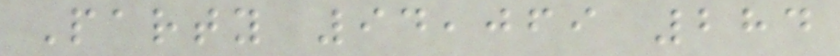Party 94,069 284
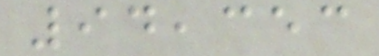94,353
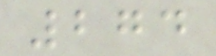274
